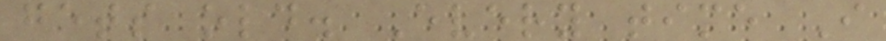gets old. Every time I
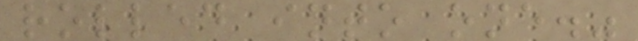rolled into one."
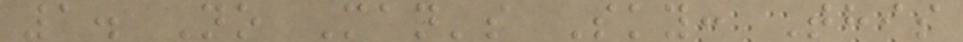1. No Man's Sky: This
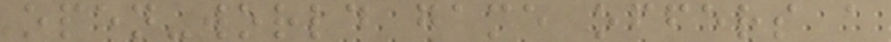open-world game offers a
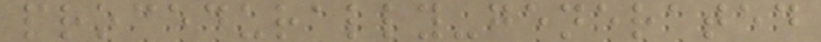procedurally-generated
